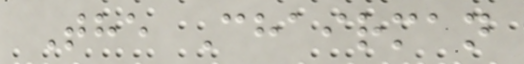The Chairman
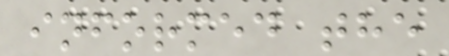informed the
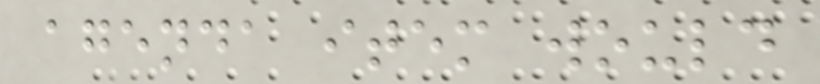agenda item would
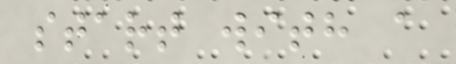start with a
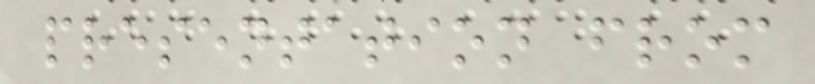presentation from
